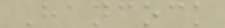Hancock
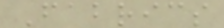Fabrics
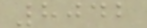8042
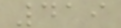419
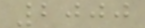2000
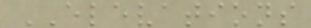ELEVATIONS
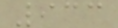933
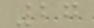27
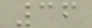36
